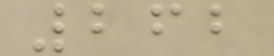262
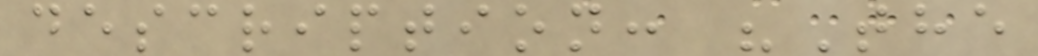description: "The
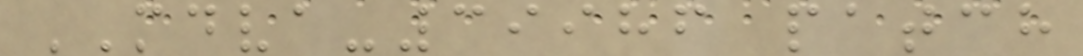MDVA-39986 patch
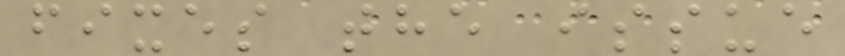fixes the issue
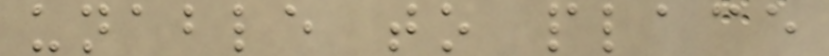unable to place
